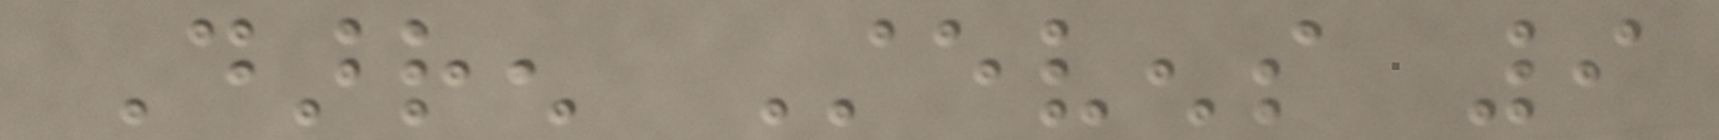Darren Stevens 9
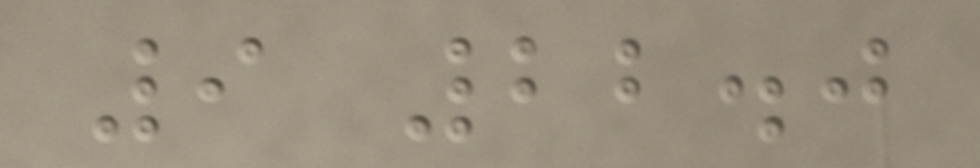9 22.0
